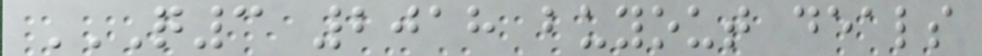Q3 2018 BUYOUT DEALS
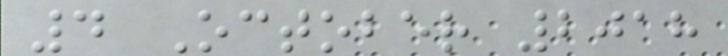4 October 2018
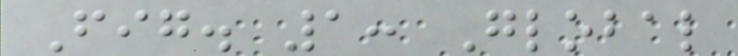Fig. 1: Global
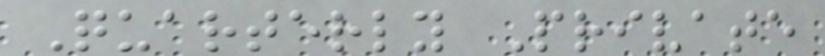Quarterly Private
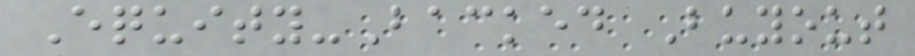Equity-Backed Buyout
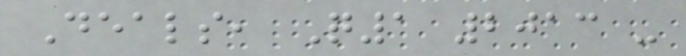Deals, Q1 2013 -
